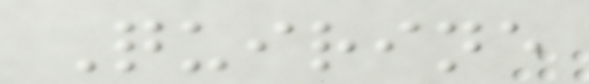Quirine
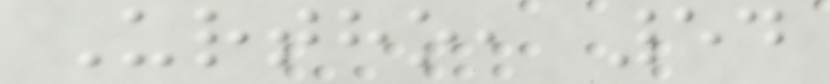Urtho, 54
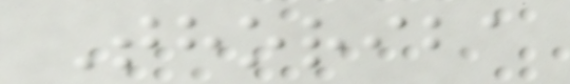Thoriba
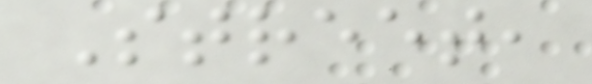Street,
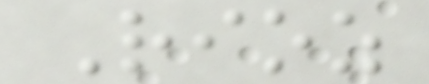Rioz
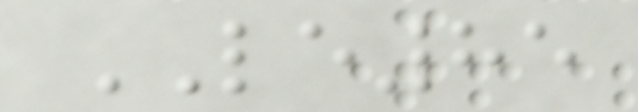LE85
